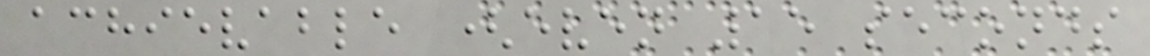achievable (even 15 seconds
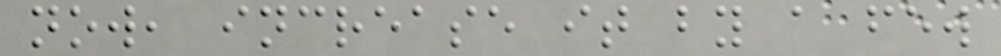now, increase it by a few
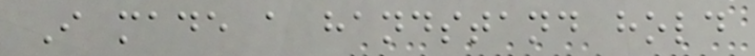I made a handstand hold
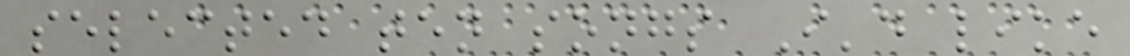selected ten songs I'd like
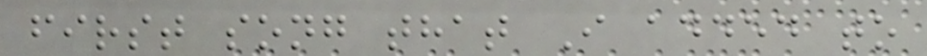first song that I added to
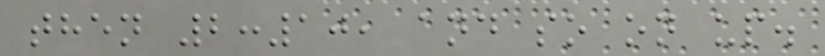then 2:10, and so on up.
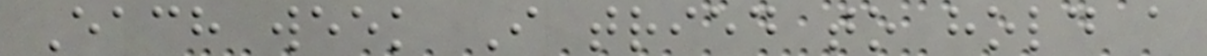Each week I tried to hold a
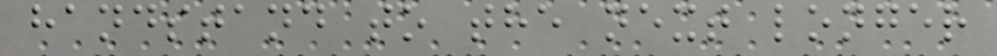handstand to the next longer
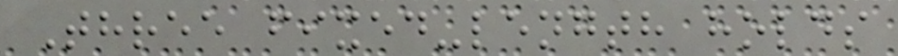Three fixed-length holds
